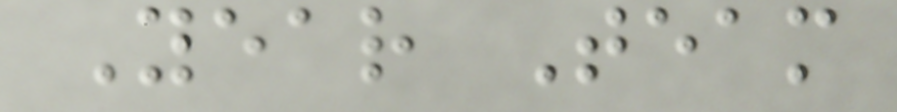Year Team
